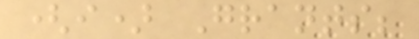(i) Grants;
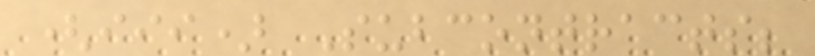(iii) Subcontracts;
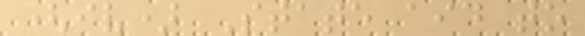(iv) State aid to
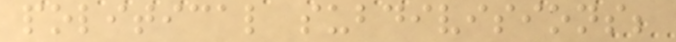political subdivisions;
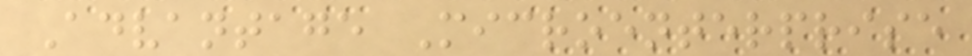Advantage Microenterprise
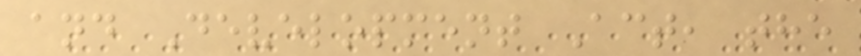and Development Act, the
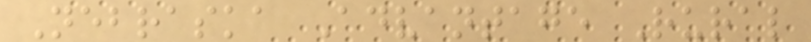Nebraska Advantage Rural
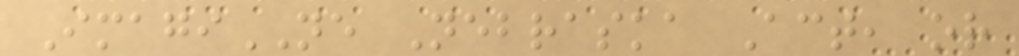ImagiNE Nebraska Act, or
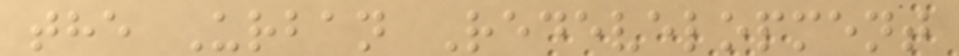the Urban Redevelopment
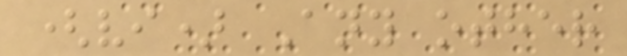(vi) Any other
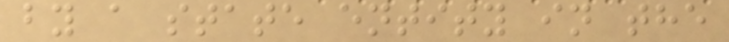by a state entity in the
